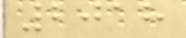2018
